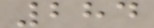284
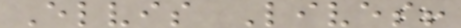Elvis Lives!
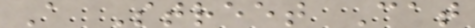A Street Cat
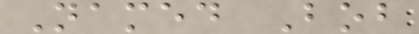Named Bob
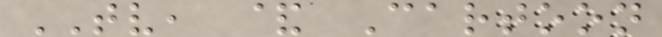TV, & Cartoon
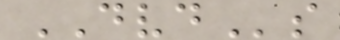DVDs
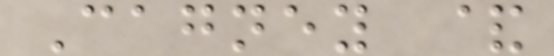Cagney &
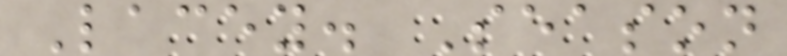Lacey. Season
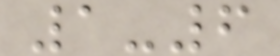1-6
